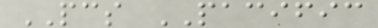PCS PACIFIC
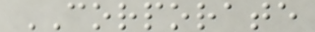CORPORATE
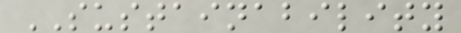SUSTAINABILITY
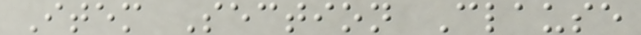Item Section Clause
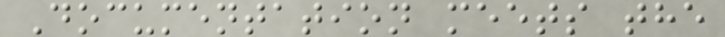Documentation meets the
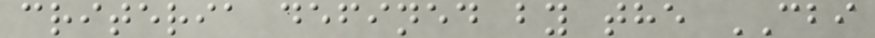criteria defined by the CBI
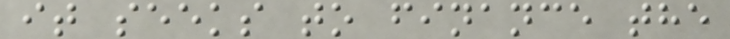it seeks to finance the
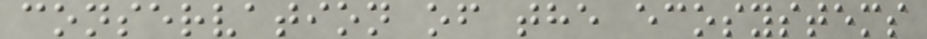conservation of the ecosystems
